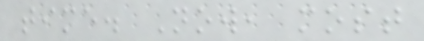time. Now, most
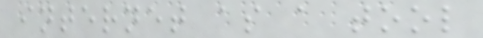internet as a tool
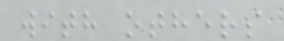with others
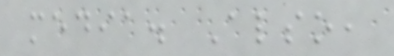media. Also,
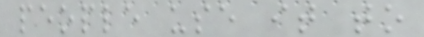people use it to
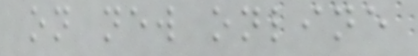on new online
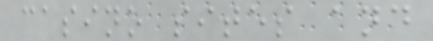casino sites and
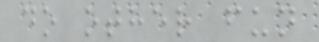do other fun
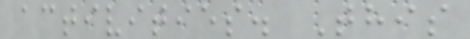activities. This
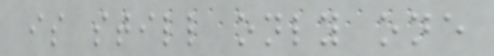is still only one
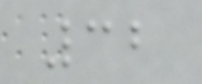32
